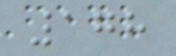178
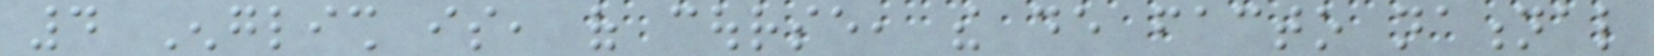4 English is, of course, the de facto national
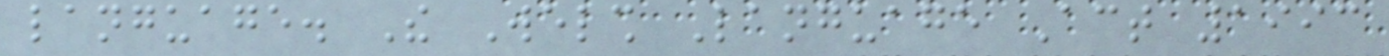language. The Welsh Language Act 1993
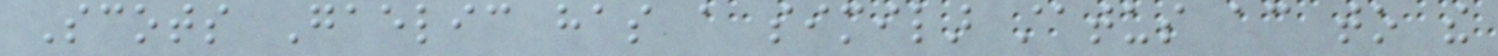Scots Gaelic has a similar status according to the
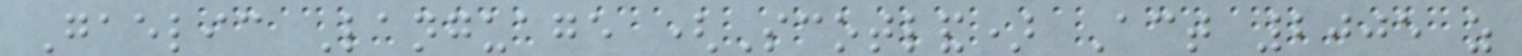Gaelic Language (Scotland) Act 2005 as
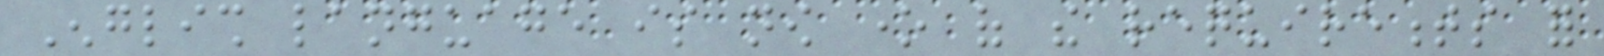English language is now one of the requirements for
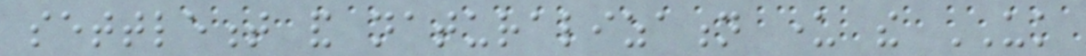settlement and naturalization under the UK
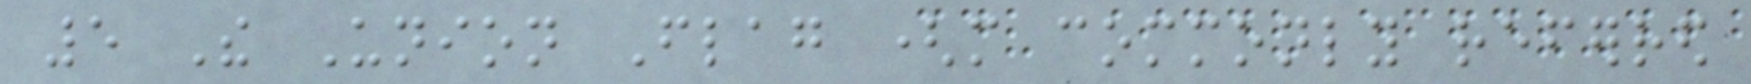5 The Union Flag (more commonly referred
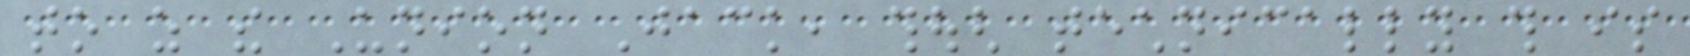to as the Union Jack, though technically this is
